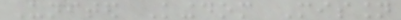United Kingdom Mission
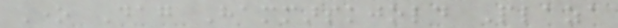One Dag Hammarskjold Plaza
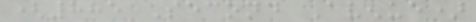(885 Second Avenue)
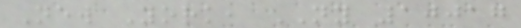New York, NY 10017
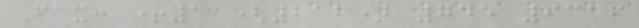Fax: +1 (212) 745 9316
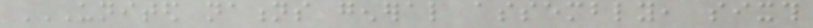UNITED NATIONS GENERAL ASSEMBLY, SIXTH
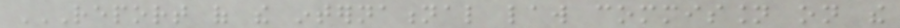REPORT OF THE INTERNATIONAL LAW COMMISSION ON THE
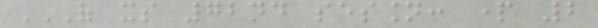OF ITS 72ND SESSION: PART 2
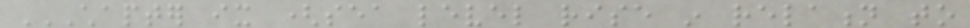CHAPTER IX (SEA LEVEL RISE IN RELATION TO
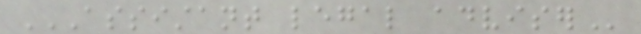ASSISTANT LEGAL ADVISER
